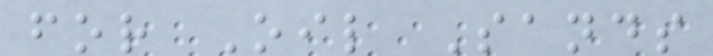for Oil Sands
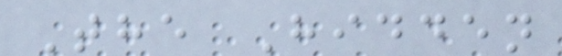The Hidden
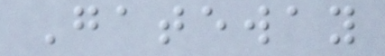Gateway
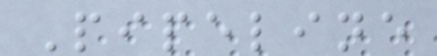Pipeline
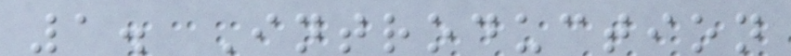1. Introduction
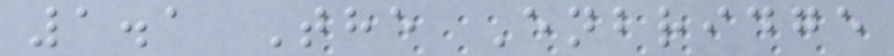1.1 The Enbridge
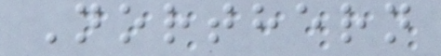Northern
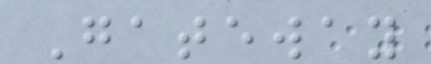Gateway
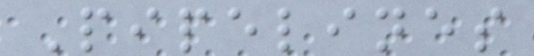Pipelines
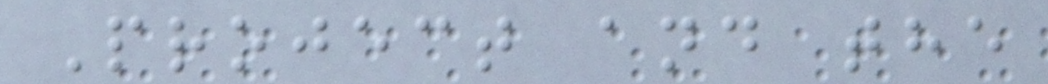Project and the
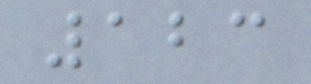123
